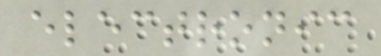electronic
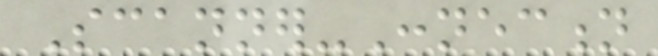Scanner-Connection
